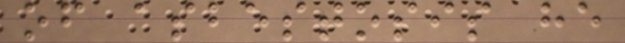of asbestosis he
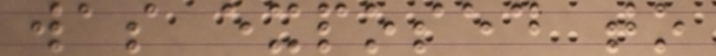was exposed to
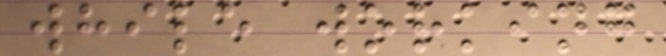while working
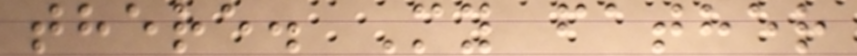there. My father
